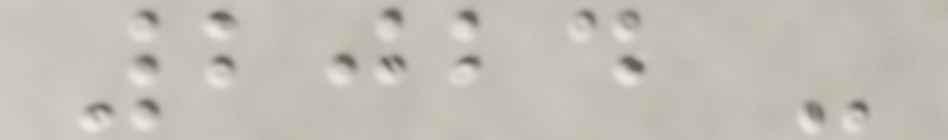2024 -
